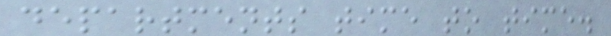departments time to time.
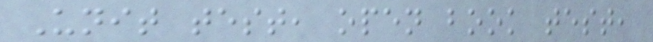Unit test, open book test,
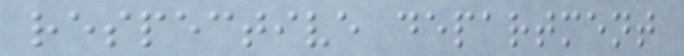respective department
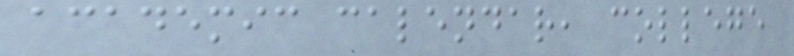academic calendar, college
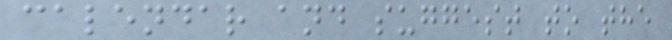calendar and suggest to the
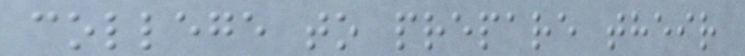college to prepare their
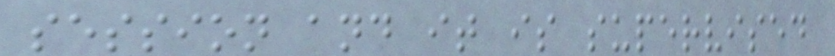session and it is supervised
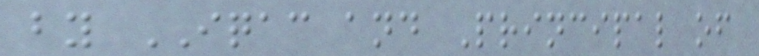by IQAC and Principal of
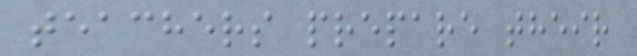teachers prepare their
